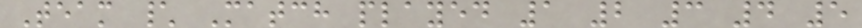Team \ Match played 1 2 3 4 5
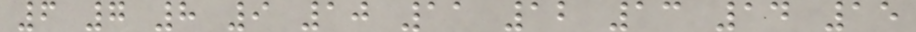6 7 8 9 10 11 12 13 14 15
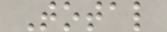Total
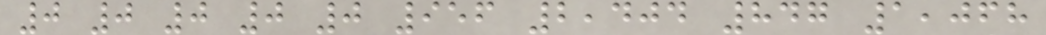0 0 0 0 0 956 2,404 847 1,068
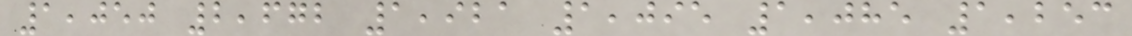1,050 2,672 1,921 1,095 1,085 1,253
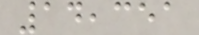14,351
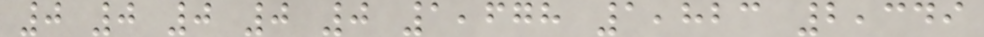0 0 0 0 0 1,678 1,823 2,349
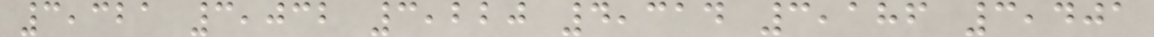3,321 3,032 3,220 4,314 3,186 3,401
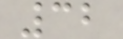32
